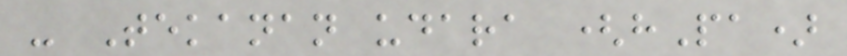- Tekanan udara (hPa)
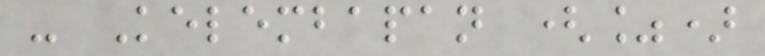- Kelembapan (%)
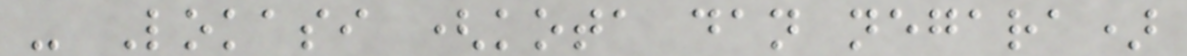- Lokasi (kota dan negara)
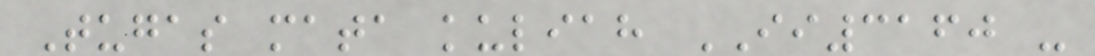Tugas mata kuliah II3160 -
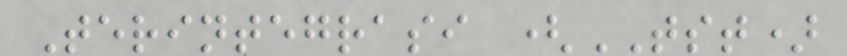Terintegrasi (TST)
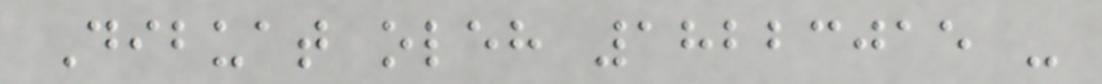Dibuat oleh 18223015 -
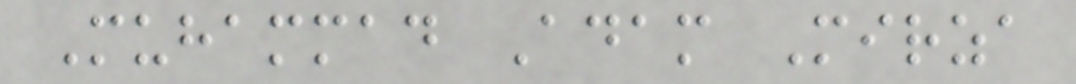Muhammad Adam Mirza
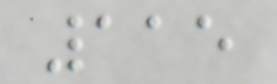115
